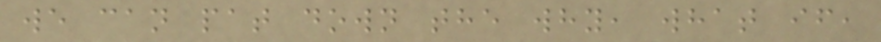we can pat down the why, what if,
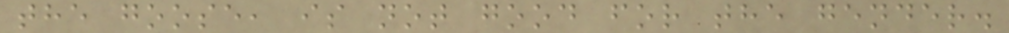the goose, is not good for the gender.
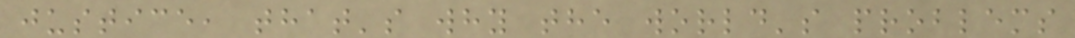justice, that's why the world's problems
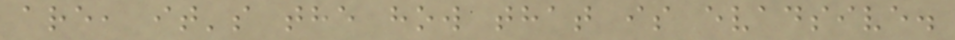are, it's the how that is evadsive.
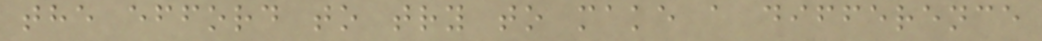the efford to try to make a difference
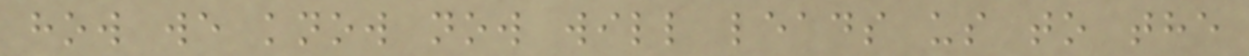how we know now will leads us to the
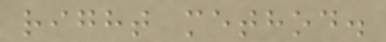right method.
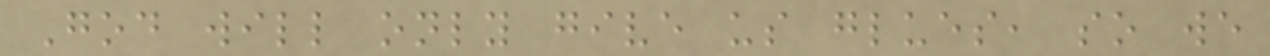God will only give us glues, so we
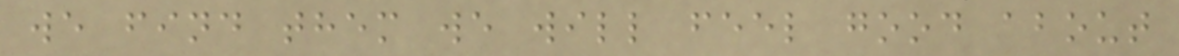we find them we will feel good about
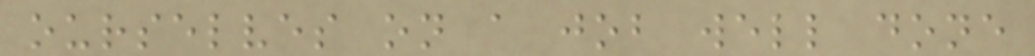ourselves on a job well done
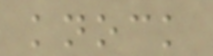knock
